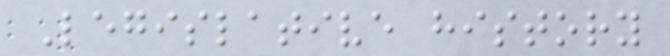Legislative history
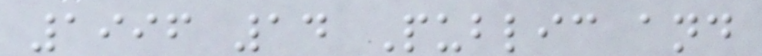1996 14 Public and
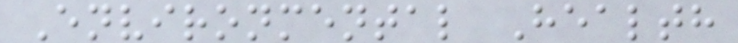Environmental Health
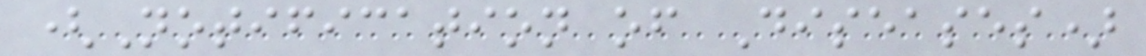(Notification of Diseases)
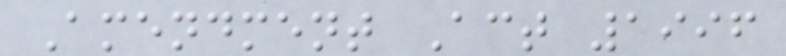Amendment Act 1996
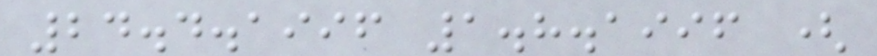24.4.1996 1.8.1996 (
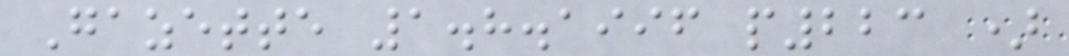Gazette 1.8.1996 p223 )
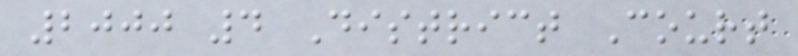2000 4 District Court
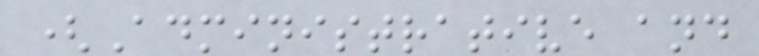(Administrative and
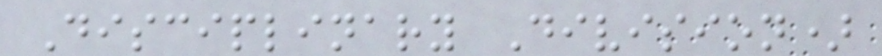Disciplinary Division)
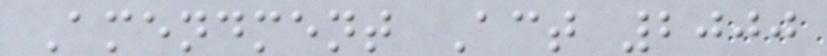Amendment Act 2000
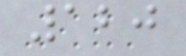120
